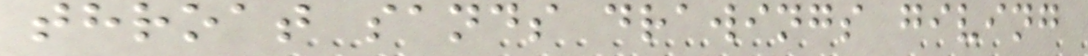throat sands drawings giving
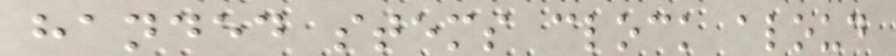handed stems clock aloud
